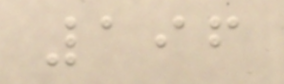196
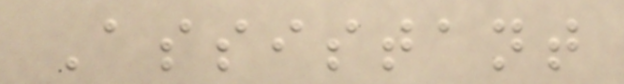Assistant
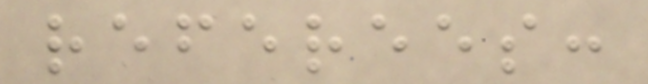referees:
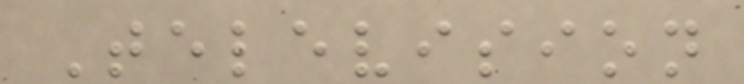Television
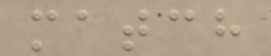match
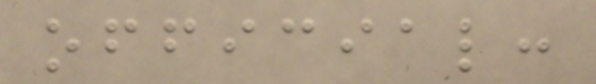official:
